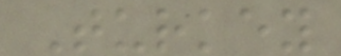Turkey
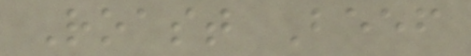Roast Beef
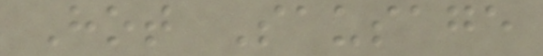Hot Sausage
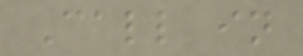Call in
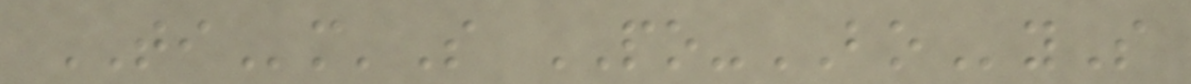TIm'S PO-BOyS
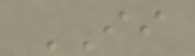II
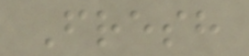Fresh
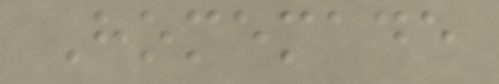Homemade
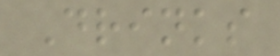Drinks
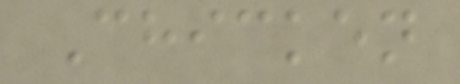Chicken
